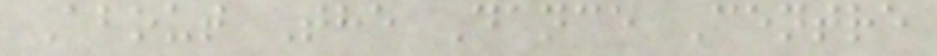About The Dance Centre
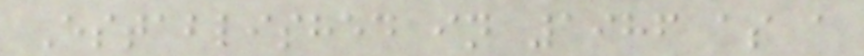Established in 1986 as a
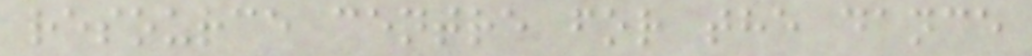resource centre for the dance
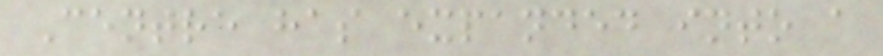Centre has expanded into a
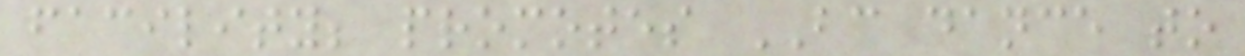facility; promotes BC dance to
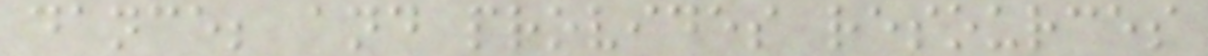dance; and provides resources
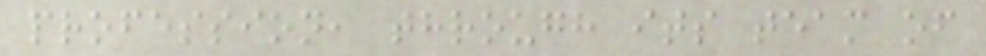profession, through its team of
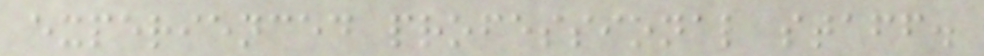experienced professional staff.
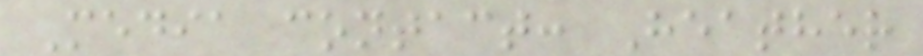Media contact: Heather
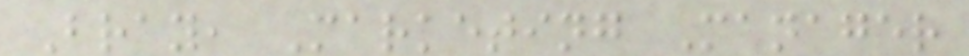Bray, Marketing Manager
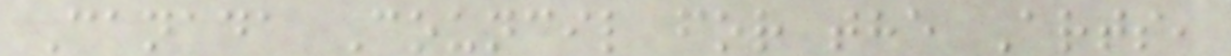Canada Council for the Arts,
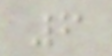6
